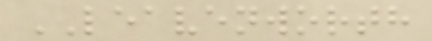LEAVENWORTH
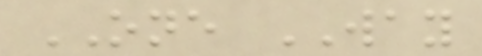ONE WAY
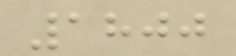1800
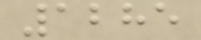1285
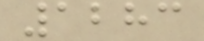1283
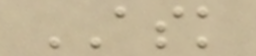ASK
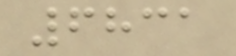6831
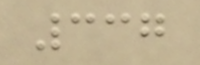337
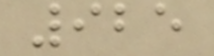925
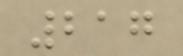217
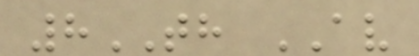8TH AV
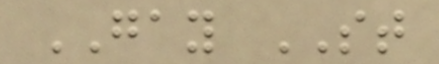GAY ST
